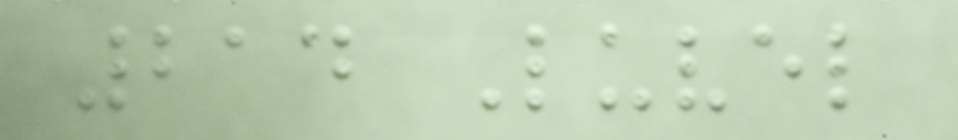214 Luvel
